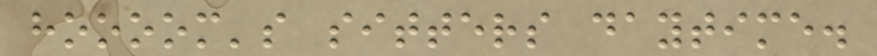hoooom's sitters daytime.
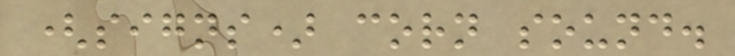(signs) corn sound.
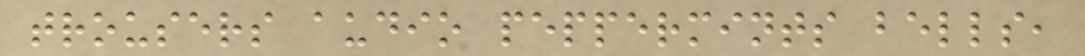trousers audio peppermints bells,
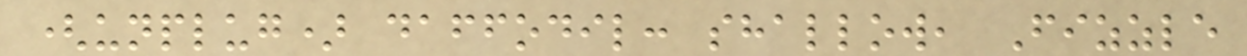(unplug) daffodil: shallow, Fizzle
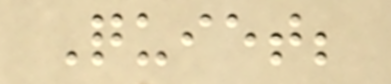Quiet;
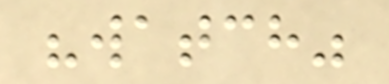"watch"
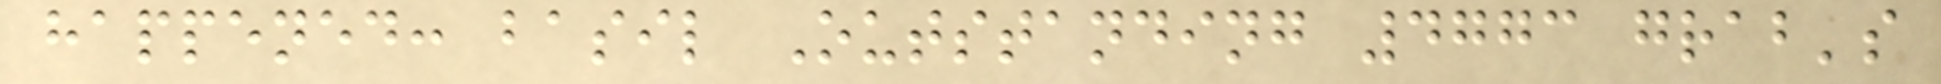happened: basil Outstanding 4773 grab's
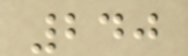240
